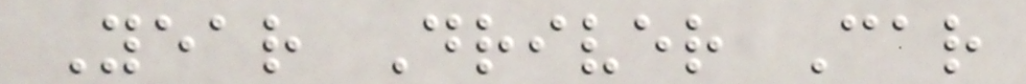Year Driver Car
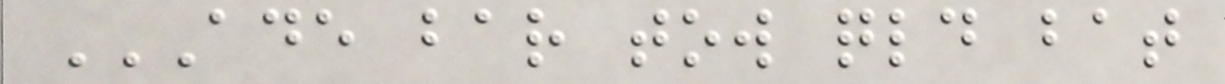ADE BAR TOW QLD BAT
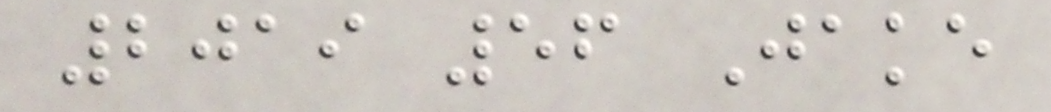2019 56 Jake
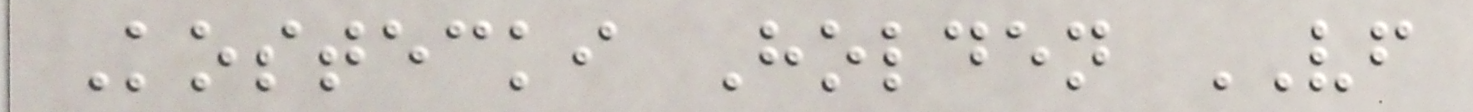Kostecki Holden VF
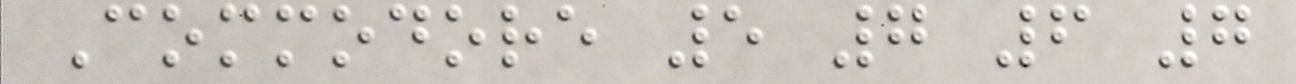Commodore 5 7 6 7
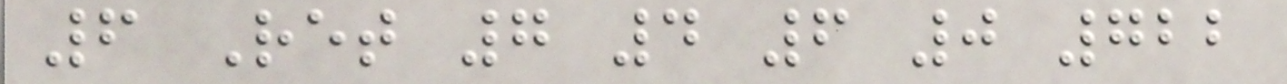6 Ret 7 4 6 0 722
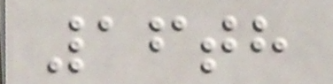16th
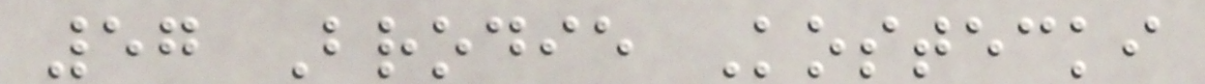57 Brodie Kostecki
